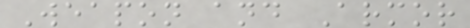Weapon and Armor
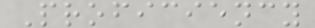Proficiency
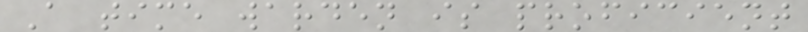A time warden is proficient
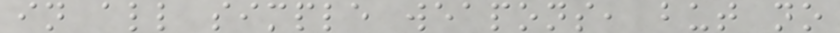in all simple weapons, but no
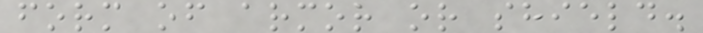form of armor or shield.
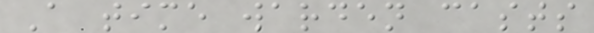A time warden casts
